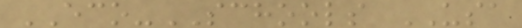ECO-SCHOOLS USA
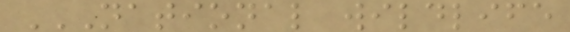NATIONAL WILDLIFE
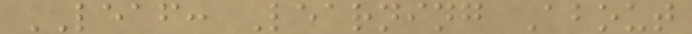LEAF: Learning About
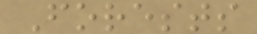Forests
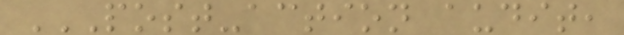POST-ACTION AUDIT,
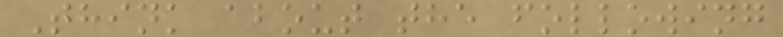Think about the following
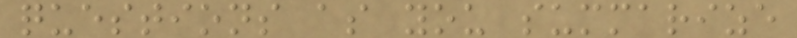questions as you summarize
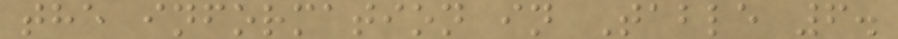the information in Table 6.
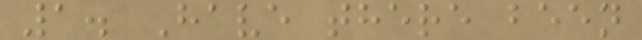1. Have there been
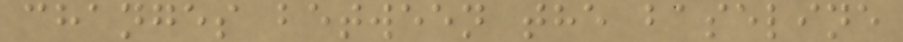changes between the baseline
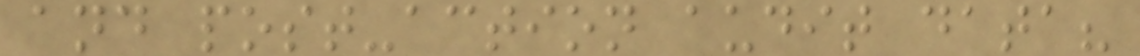and post-action audit data?
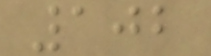102
